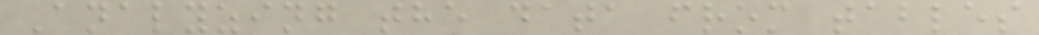Analyzing the data from tables
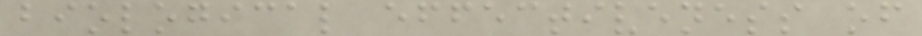biological effectiveness of
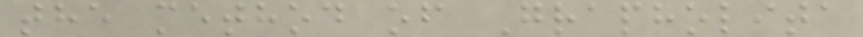the method of Grapholita
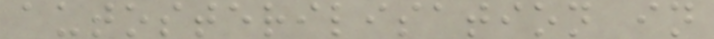autosterilisation in
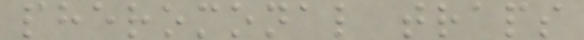pheromonal traps
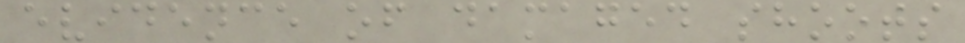evidence of damaged shoots
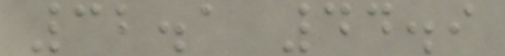32.1 44.9
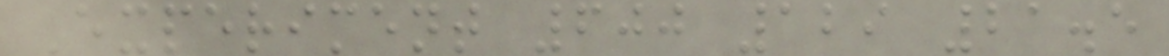Experiment 600 129 21.5
